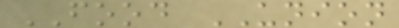FOOD UNION
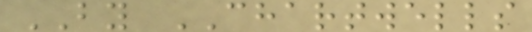BY CHARTWELLS
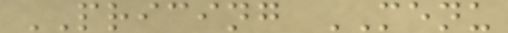PRICING MENU
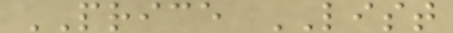PRICE LIST
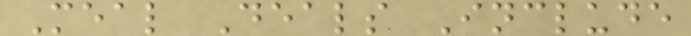Meal Deals Include
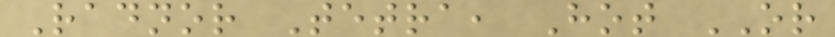Radnor Tetra, Hot OR
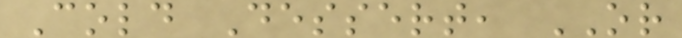Cold Dessert, OR
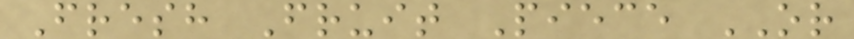Fresh Fruit Piece OR
